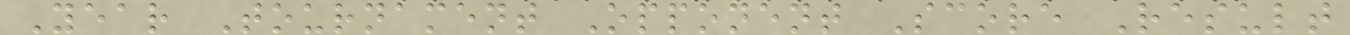Year Tournament Opponent Score Result
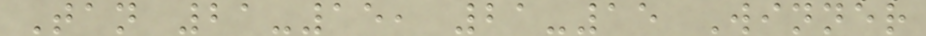Tan 21-15, 21-15 Winner
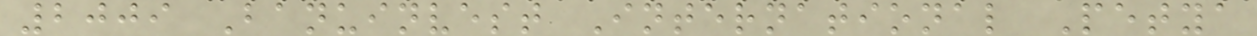2009 Banuinvest International Petya
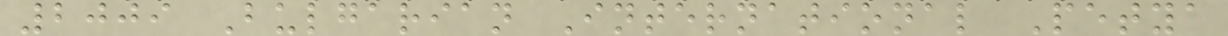2009 Bulgarian International Petya
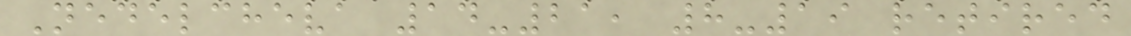Nedelcheva 14-21, 8-19 retired
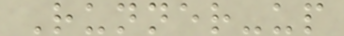Runner-up
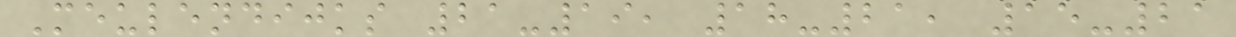Meulendijks 21-19, 18-21, 15-21
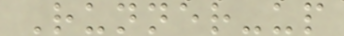Runner-up
